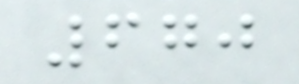670
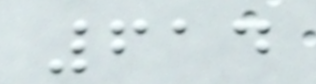614
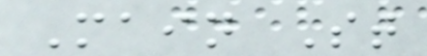Main St
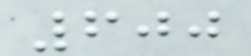600
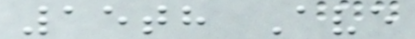15th Ave
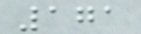171
